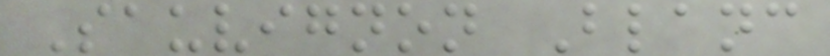Sauvignon Blanc
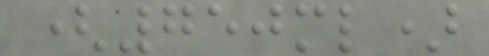(750ml)
